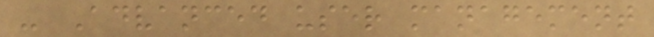- Advanced user management
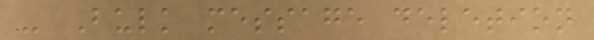- Bulk message deletion
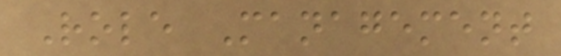Role Management
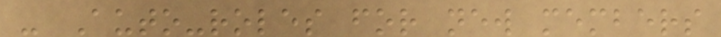- Auto-roles for new members
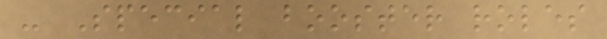- Special booster roles
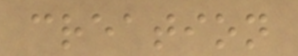creation
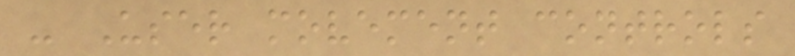- User movement controls
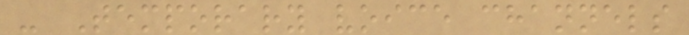- Temporary voice channels
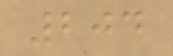204
